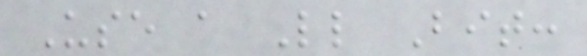Use a Little Bit:
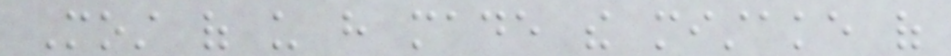Most of us have made the mistake of
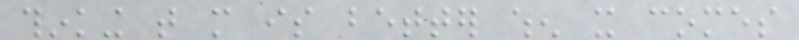thinking that more is better when it comes
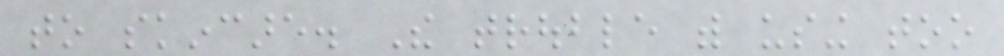to skincare. The trouble with using too
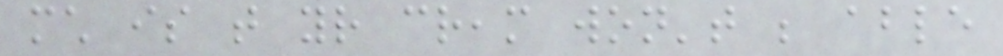much is that your cream won't be able
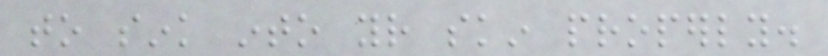to sink into your skin properly.
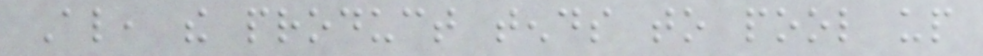Also, the product tends to pool up
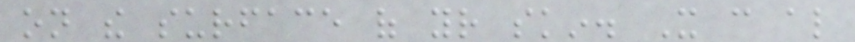on the surface of your skin. It can also
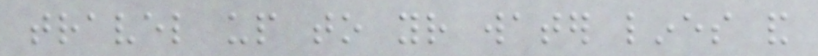travel up to your water lines and
